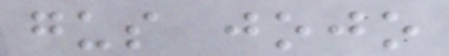gus jojo
